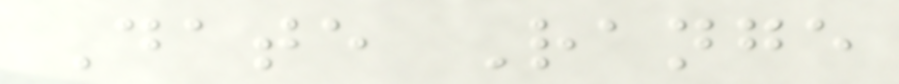Date Range
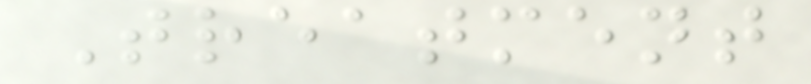Treatment
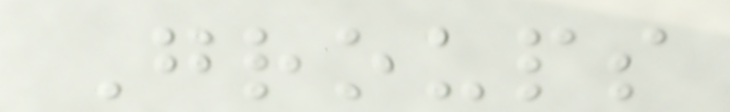Groups
